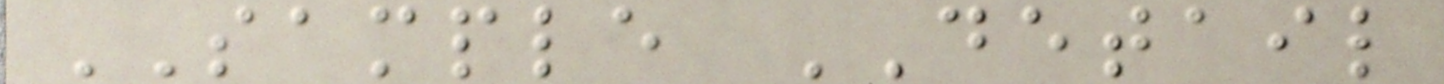SAMPLE DETAIL
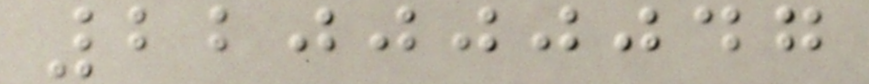220000047
